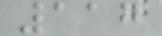117
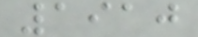1910
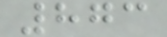873
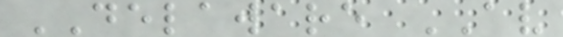DELAWARE AV
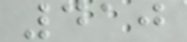410
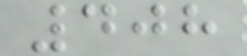408
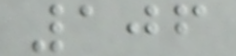106
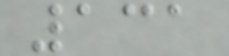131
